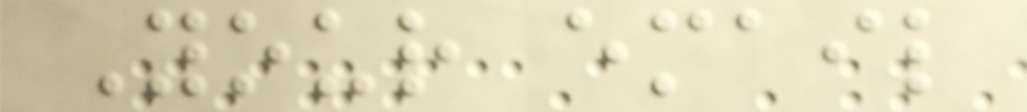Your email
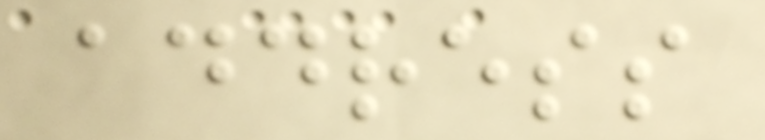address
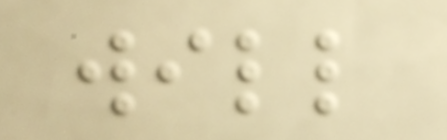will
